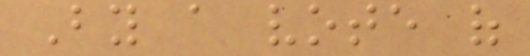By a vote of
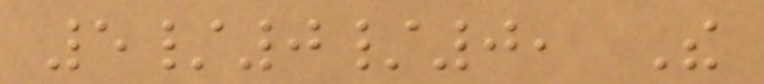5/0/0, The
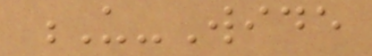U-Wide
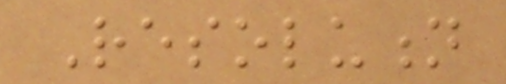Resolution
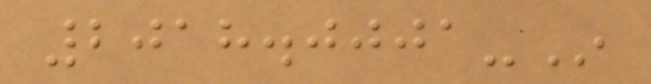2018.0001-In
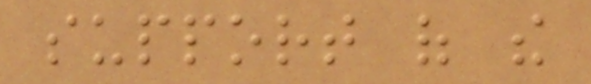support of the
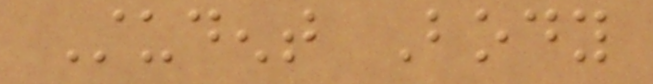Student Body
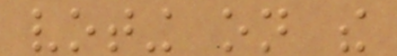voting on the
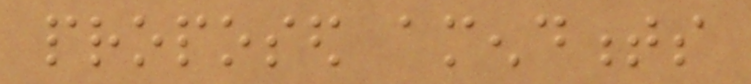proposed amendments
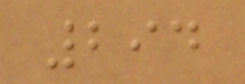294
